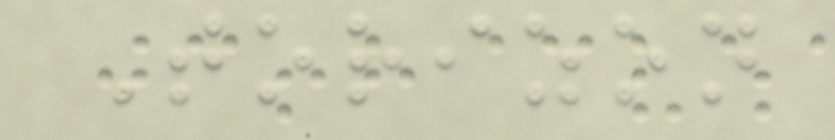Torizon
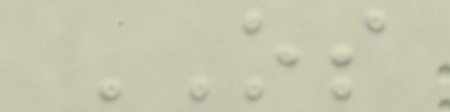OS
